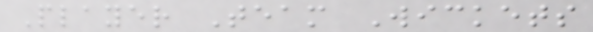Player Team Wickets
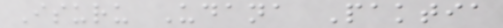Isuru Udana Paktia
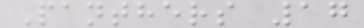Panthers 17
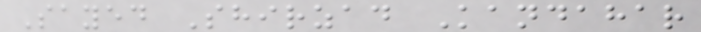Sayed Shirzad Kandahar
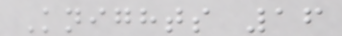Knights 16
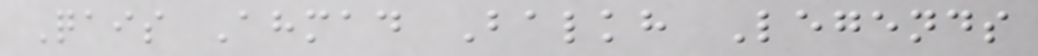Qais Ahmad Balkh Legends
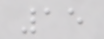15
